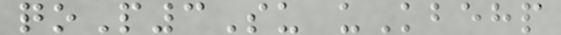qoP3Su uKbehp
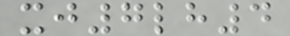xj7lh4
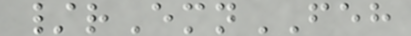/rEmnFEH
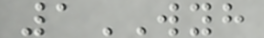1WYH
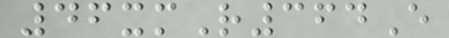46xmR364E
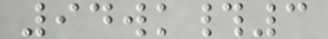94wk#3
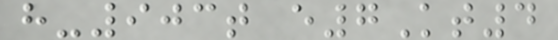h-903t e7Kt4
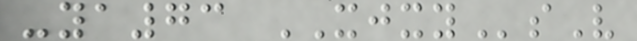-ya73 XJXYsV
